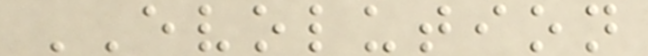EVOLUTION
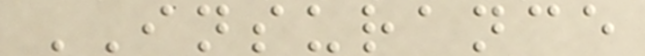INSURANCE
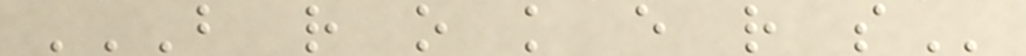B R O K E R S
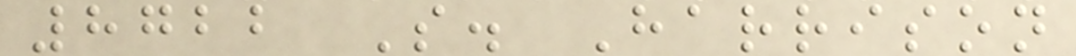8722 S. Harrison
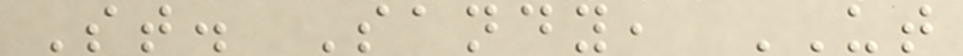St. Sandy, UT
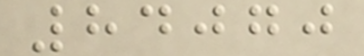84070
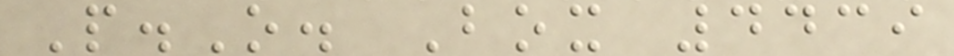P.O. Box 4439
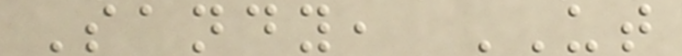Sandy, UT
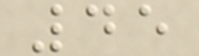45
